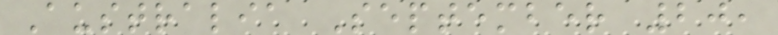Australia September 20,
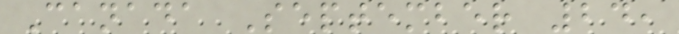Canada September 24,
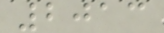2013
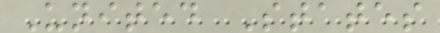United States
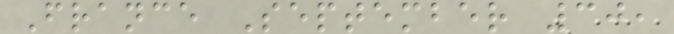France September 30,
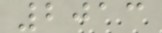2013
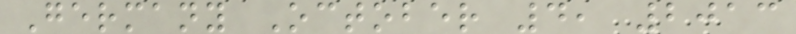Germany October 4, 2013
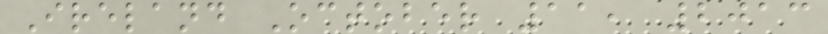Ireland October 11, 2013
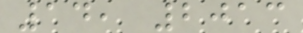14, 2013
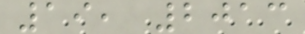19, 2013
